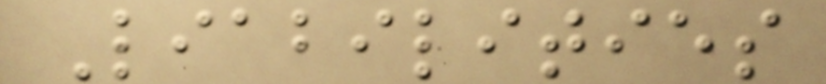Liabilities
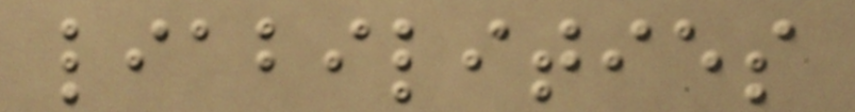liabilities
